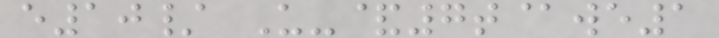e10/ U-&7t@we1
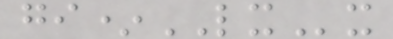gi*LXx
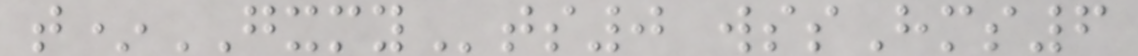t*GXMYts0 wssHms6
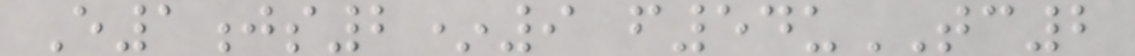E1js2*9 f54uTC2
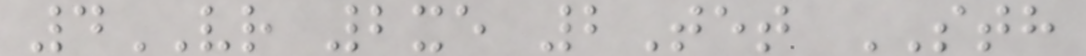4VR 2xe 2Tet STH
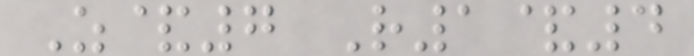Z&7 R1&4
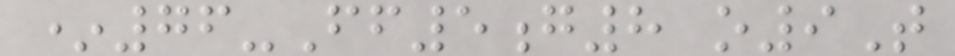*76-Ff5g8 o9T
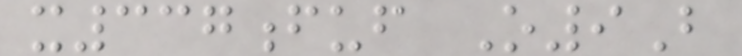x337fuf O9B
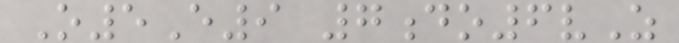O5E9 7do6vZ
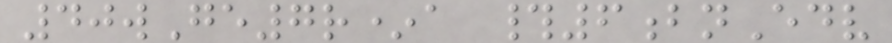40wGe7r*a #6bnEdv
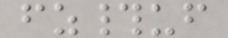fz#uf
